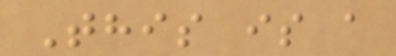This is a
